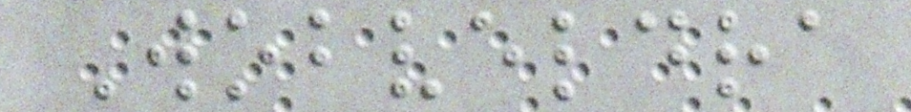Wobveldra
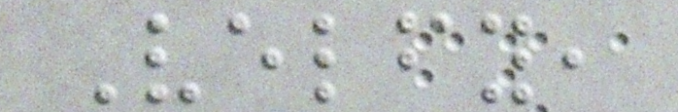Velfy,
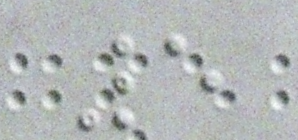5
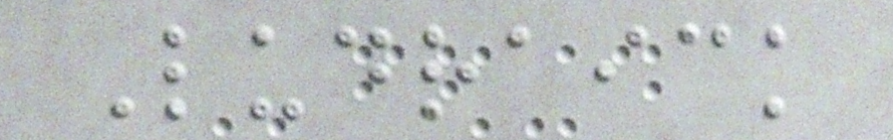Ludraick
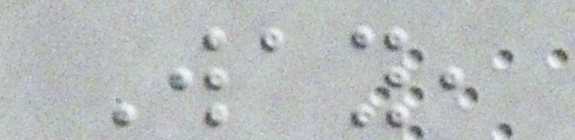Way,
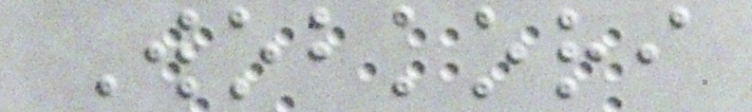Wobkori
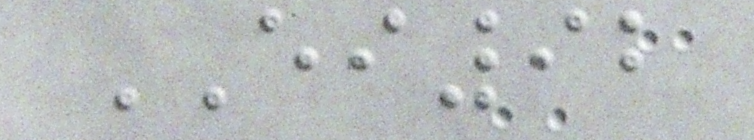EI92
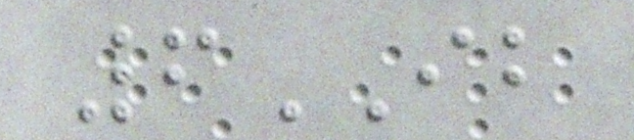6IB
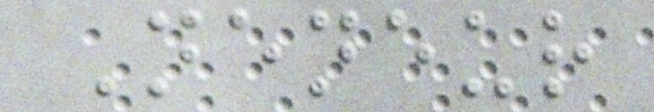Neneur
